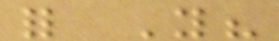for You?
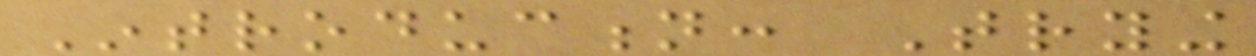Introduction: Trying
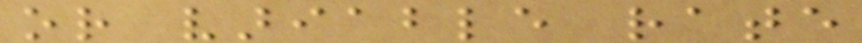or variable rate
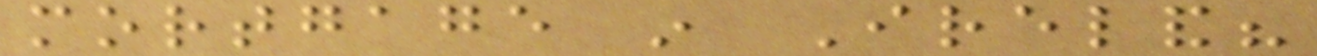mortgage in Ireland?
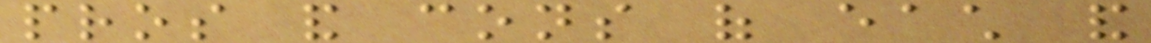pros and cons of each and
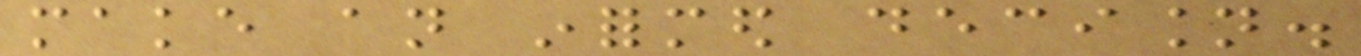make an informed decision.
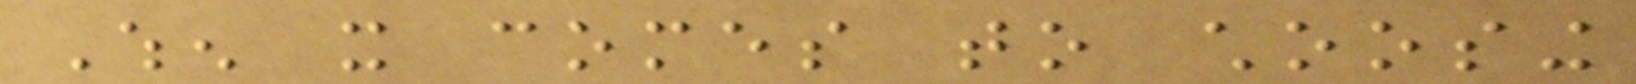When it comes to choosing
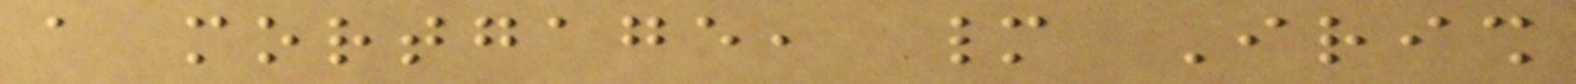a mortgage, many Irish
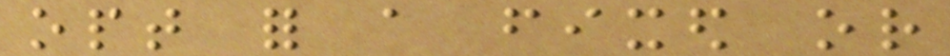opt for a fixed or
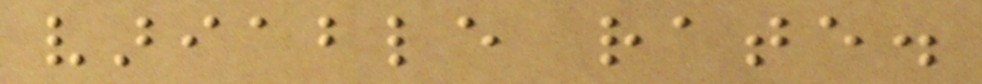variable rate.
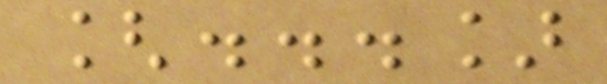[...]
